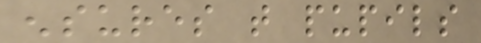ensures that pupils
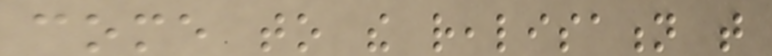come to the realisation that
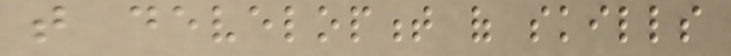that development of skills
